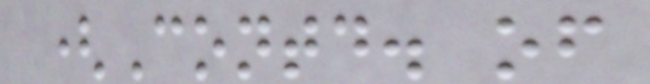(Contd. of
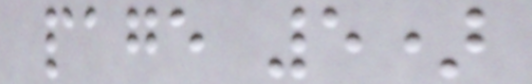page 5)
